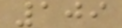109
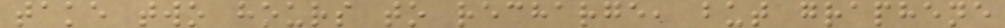take two hours to recharge, but graphene
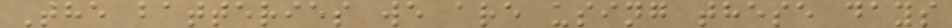The batteries we are using these days
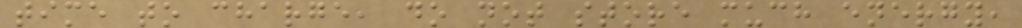time to charge, do not store much energy,
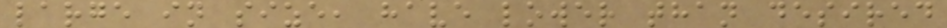large in size, have lower than desired
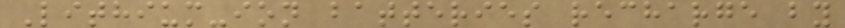Lithium-ion batteries recharge by
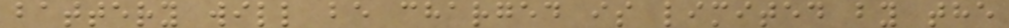battery will be charged is limited by the
